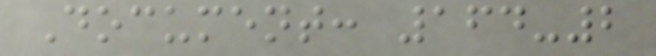Document: 164-2
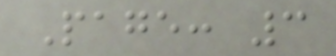Page: 3
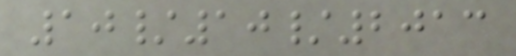10/10/2013
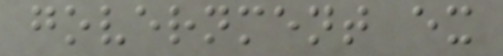government ex
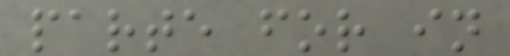parte for in
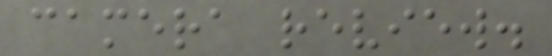camera review.
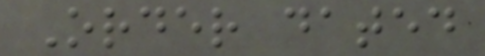Order dated
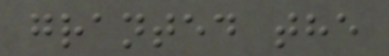granted the
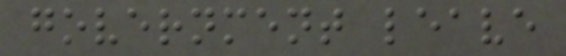government leave
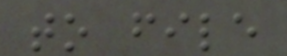to file
